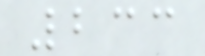233
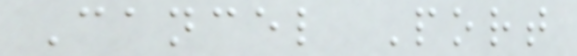Cancel Port
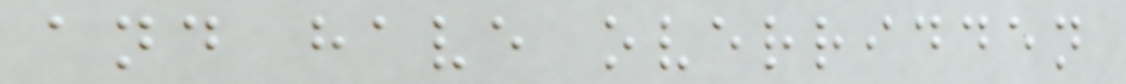and have overridden
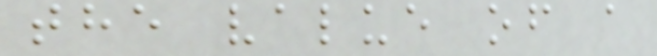the value of a
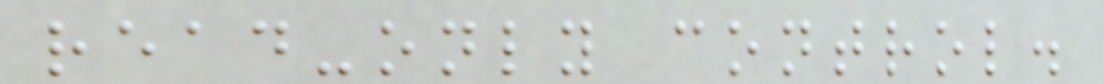read-only control.
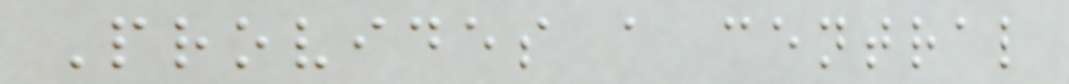Provides a central
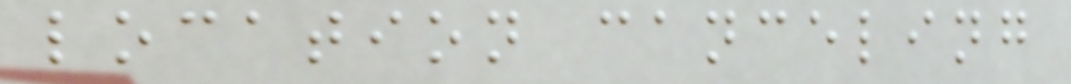location canceling
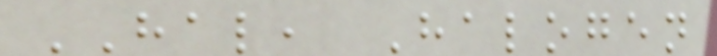HAL, Halogen
